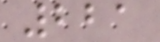221
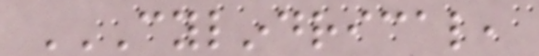CYLINDRICAL,
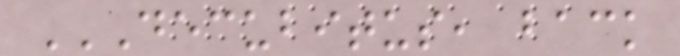DECUBITUS, BACK
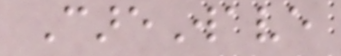CareWave
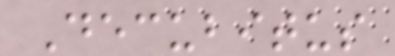Decubitus
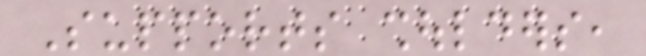Supports shoulders,
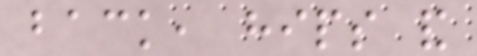back, hips and
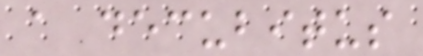a decubitus
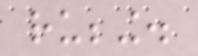rubbing.
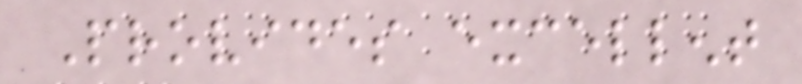Provides excellent
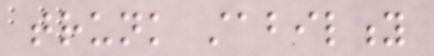trunk stability
